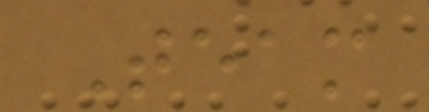Team
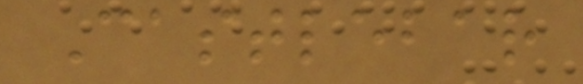Castlebar
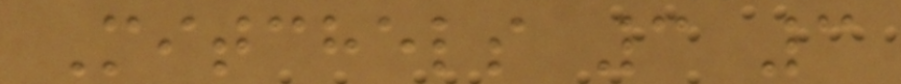Mitchels 3 3
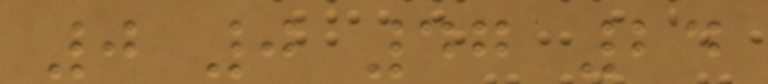0 0 47 24
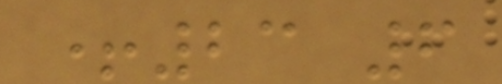+23 6
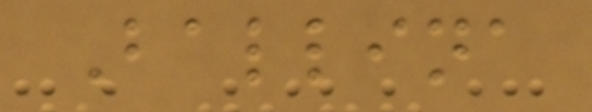Ballina
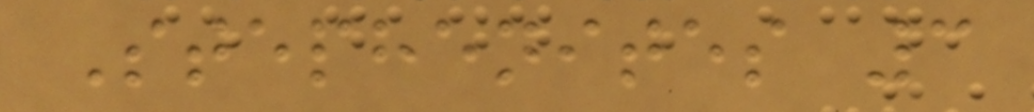Stephenites 3
